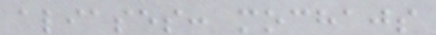aliases: mochajs
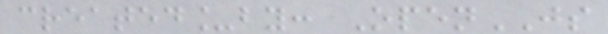created_by: OpenJS
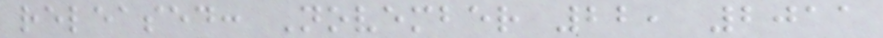released: November 22, 2011
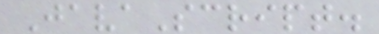JavaScript.
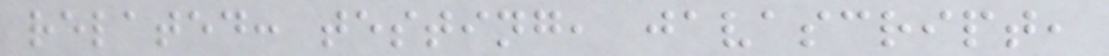related: testing, javascript,
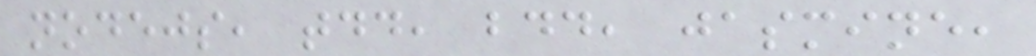nodejs, tdd, bdd, jasmine,
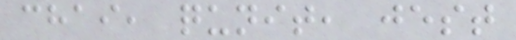chai, qunit, jest
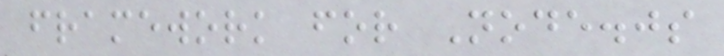framework for Node.js
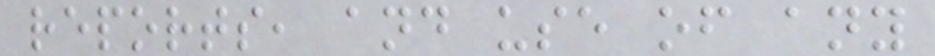reports, and use of any
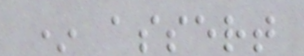* assert
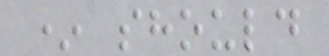* should
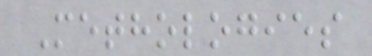Methologies
